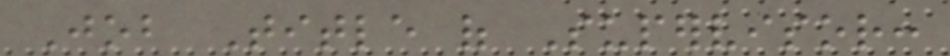Job Title of Supervisor:
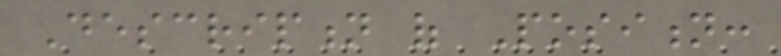Description of Position:
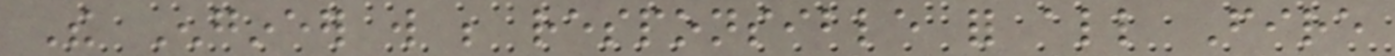The Engineer will be responsible for all Fire
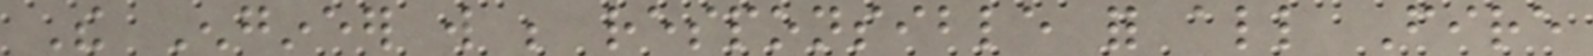The Engineer will be responsible for all Fire
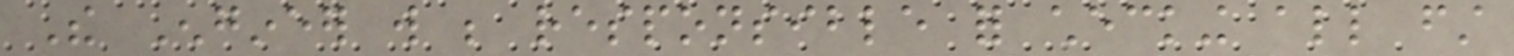The Engineer will be responsible for checking all first
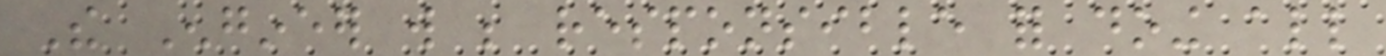The Engineer will be responsible for doing all
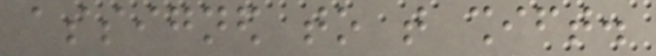assigned to that shift.
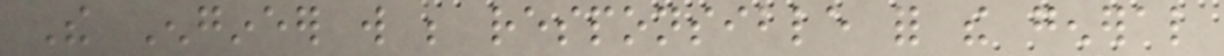The Engineer will be responsible for the general
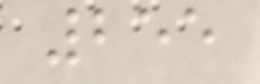255
